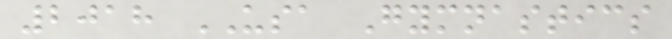2018 USA Gymnastics
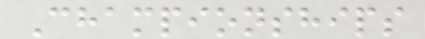Championships
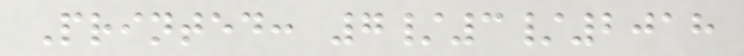Printed: 7/3/2018
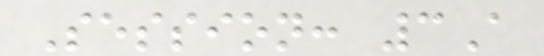Session: 3A
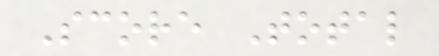Score Total
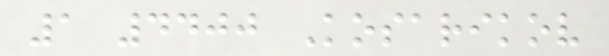1 4400 Kosarikov
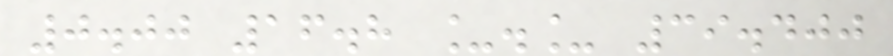0.00 16.8 _._ 39.400
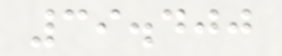39.400
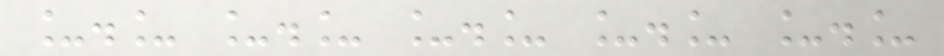_._ _._ _._ _._ _._
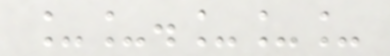__.___
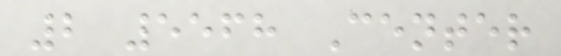2 5568 Center
